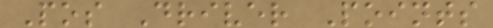Pos Driver Points
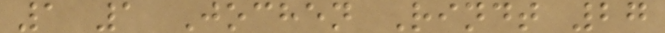1 1 Jochen Rindt 27
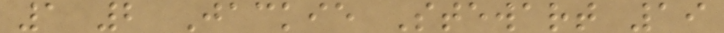1 2 Jackie Stewart 19
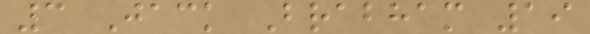3 Jack Brabham 19
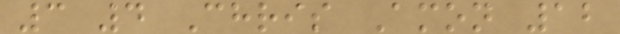3 4 Chris Amon 12
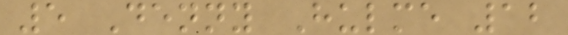5 Denny Hulme 12
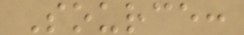Source:
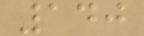140
